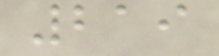219
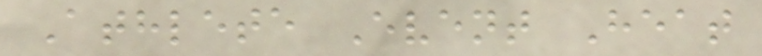Athlete Event Heat
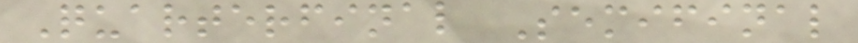Quarterfinal Semifinal
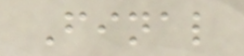Final
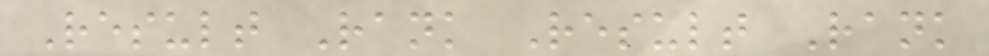Result Rank Result Rank
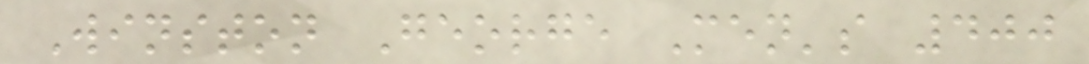Winston George Men's 400
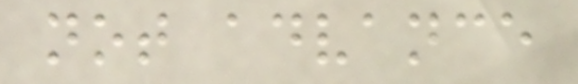not advance
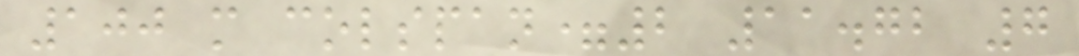100 m colspan=2 11.72 7
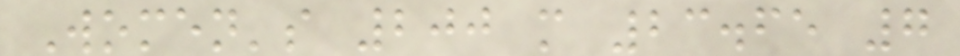Women's 200 m 23.65 7
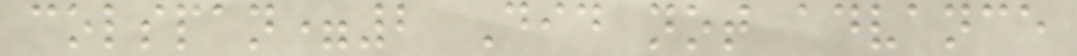colspan=2 Did not advance
